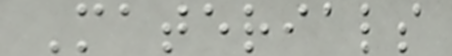Materials
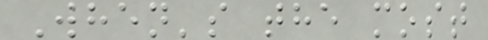When's the most
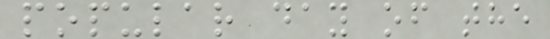popular day of the
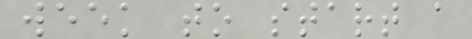week to start a
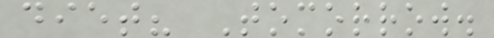diet? Tomorrow.
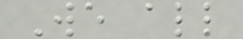We all
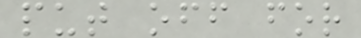put off for
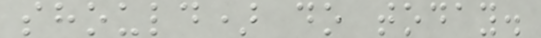should) do today.
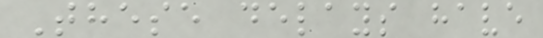These delays have
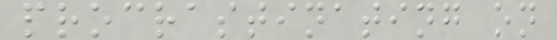procrastinating on
